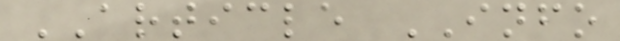ARTICLE INFO
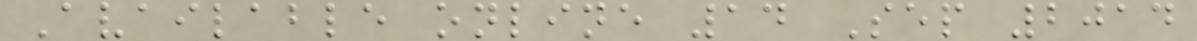Available online 14 Sep 2014
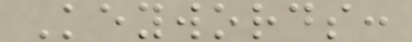Keywords:
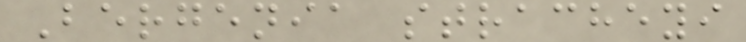Bergenia stracheyi
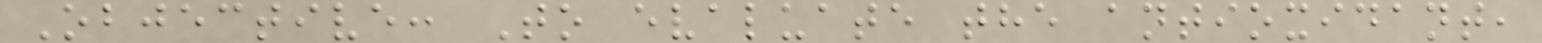Objective: To evaluate the antioxidant,
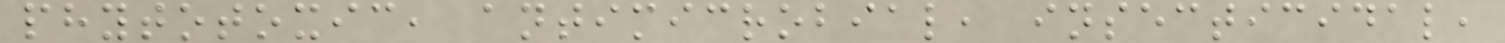phytotoxic, antimicrobial, insecticidal,
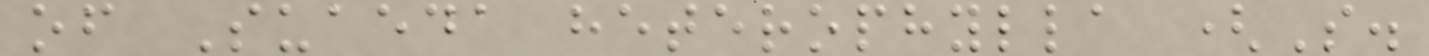of Suaeda heterophylla (S.
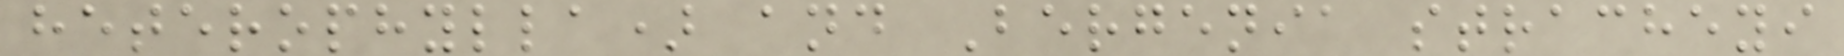heterophylla) and Bergenia stracheyi
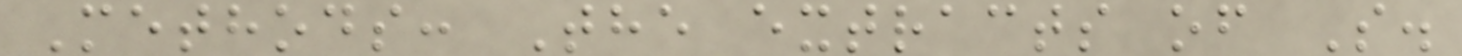Methods: The extracts of S.
